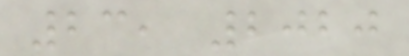23, 2020
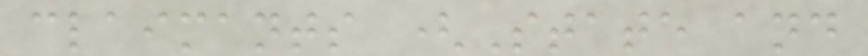claimants (State and
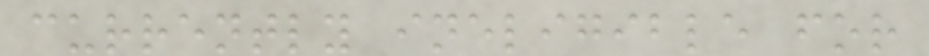currently ineligible for
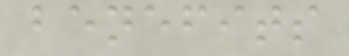benefits
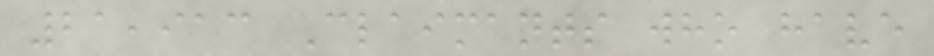21,913 Claimants who have
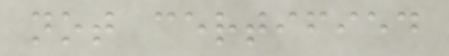not certified
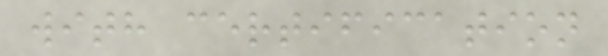with certification
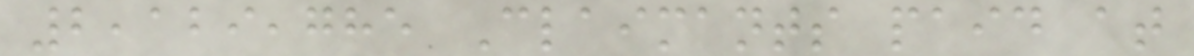2,129,785 Claimants paid at
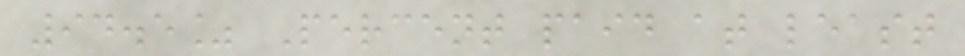94.5% Percent paid at least
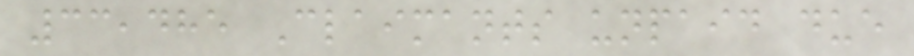33,485 Claimants unpaid due
